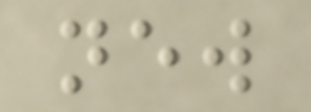new
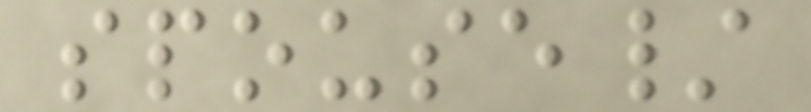spouse/
